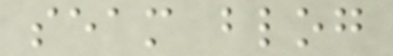seam blog
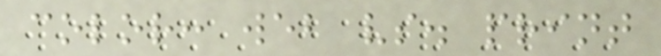color: web vs. print
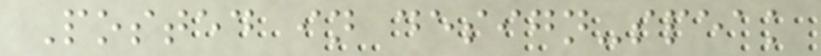Posted in design-speak
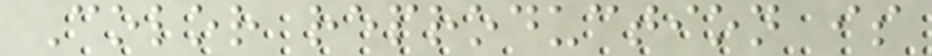Color reproduction is
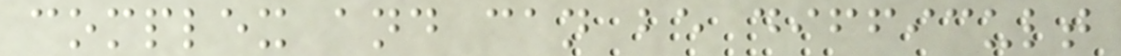complex and can be difficult
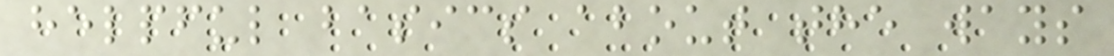helpful basics about the ways
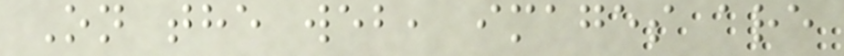On the web, images are
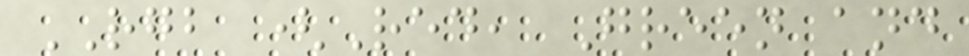RGB (Red, Green and
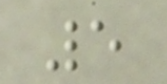5
